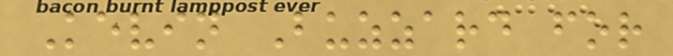Kevin Buzzard for
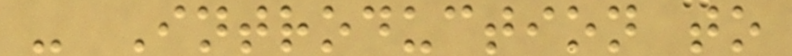- Introduction to
